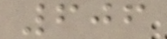606
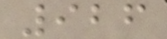926
